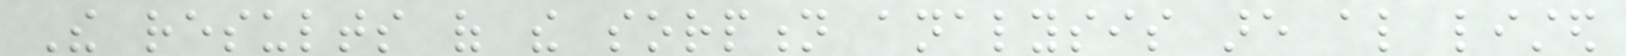The results of the sorption analysis are also listed
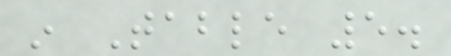in Table 5.
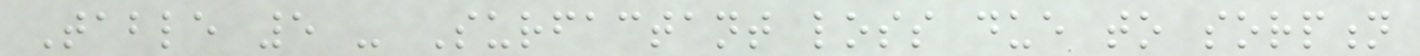Table 5 - Surfactant loss due to sorption
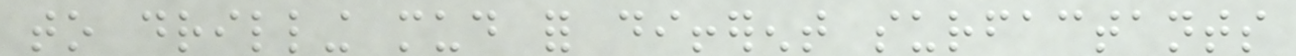to drilling mud for different surfactants
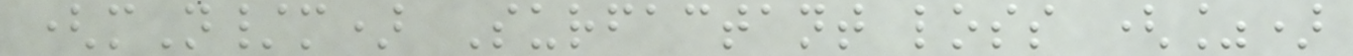(mN/m) Surfactant loss (%)
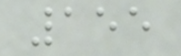155
